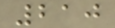210
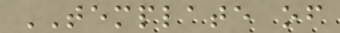TEMPLATE of
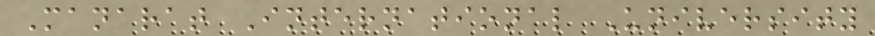Manarat International University
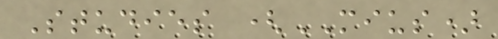Studies (MIUS)
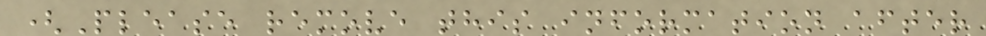(Please remove this information after
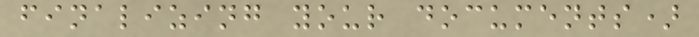finalizing your documents)
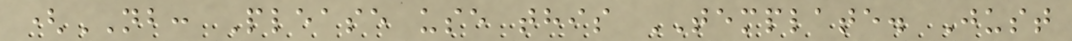(NB: Please use this TEMPLATE. Just
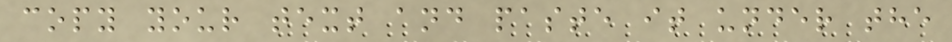copy your text and paste it under the
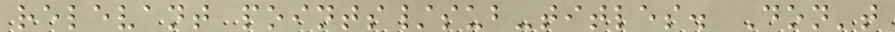relevant points/sub-titles. Don't
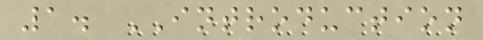1. INTRODUCTION
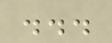...
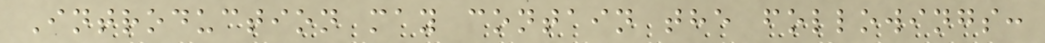Introduction may contain the followings:
